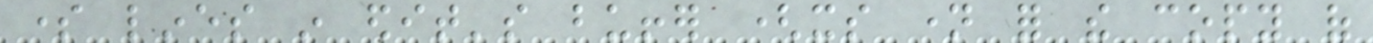some lines in edit's buffer (its name for the copy of
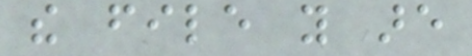the file you are
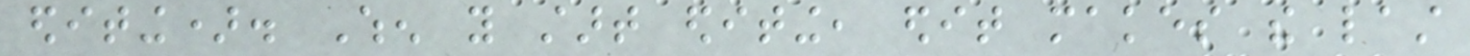editing). When you start editing, edit makes the last
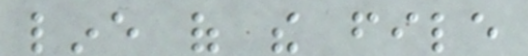line of the file
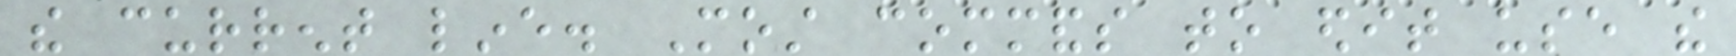the current line. Most commands to edit use the
